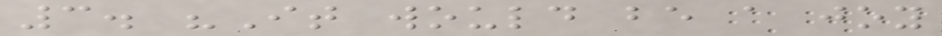3. "It would be a joy
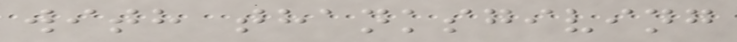with thanksgiving
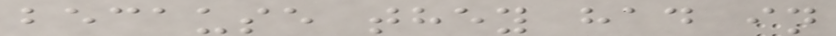because they had in
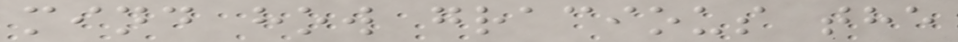mind how gracious the
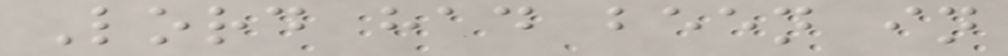Lord had been in
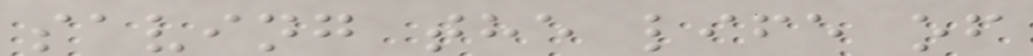saving the life of
